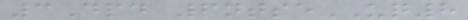3Dpd 6ntseUQ8
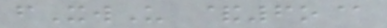fXwU &6o@
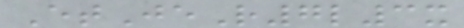EtJeR7l3x
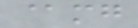@mg
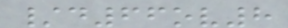/d66ov8
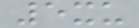5xu
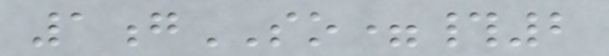1gSO=#2
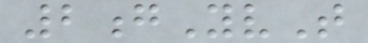2gYvT
